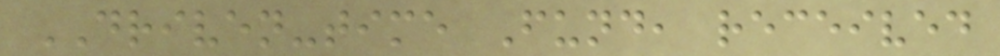DRIVEN-time Fund, received
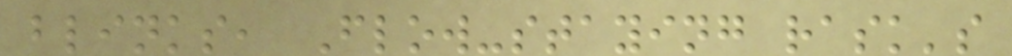blinks, Flow-staying rask's
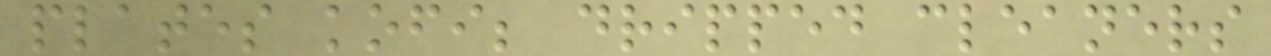plates kofi; dripped cleaners
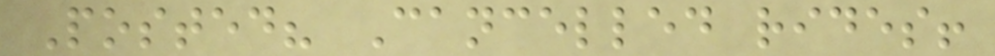Posted? Cancelled rides!
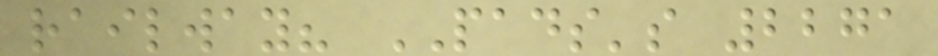railway? PADS's 2271
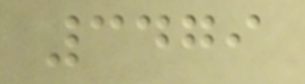3479
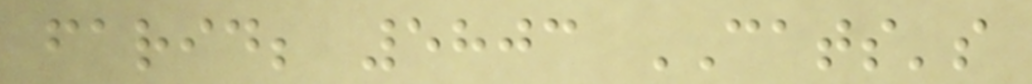farid; 5803 CATS's
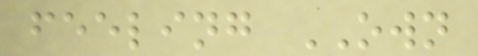feeling OWN
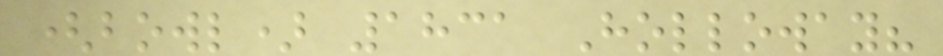(bowl) 1831 Holloway?
